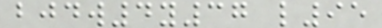bjdw4y37 l95
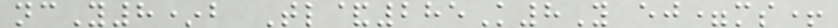ncY8*b Tl&285K8Y ej=ms+
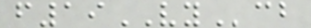f19VYcb
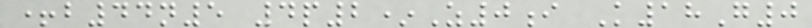+b44n5 4p2*Z0i K18G0
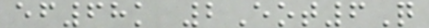ef68k 2Eot6Q
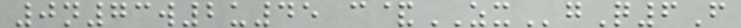0n73w2u45 c&ZXgQ6F
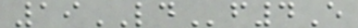19LDf4E
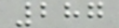287
